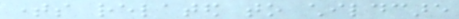times related to childcare
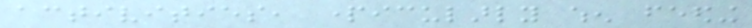activities, particularly when feeding
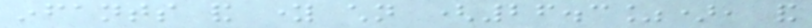infants and young children (26.3%), and
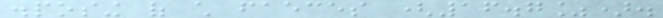disposing of child faeces (16.7%).
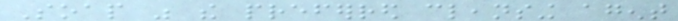Soap was the preferred cleansing agent
